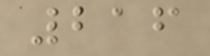216
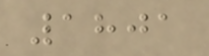1801
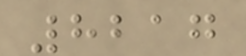8217
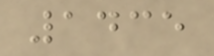1435
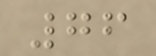76
